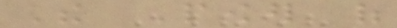The Power of
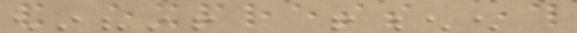and express through
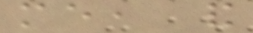me, and
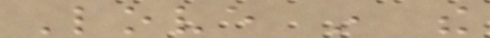Love in the
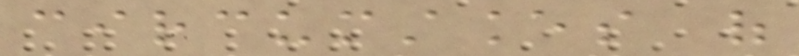circumstances of
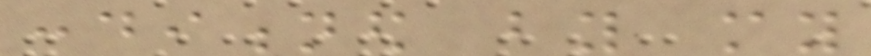conditioned by my
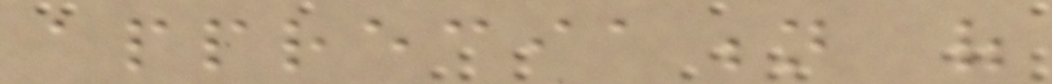appreciation of
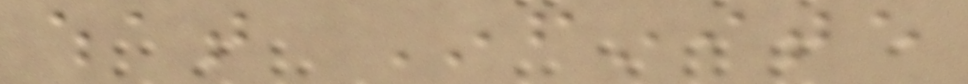what Infinite
